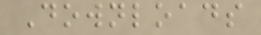Downloads
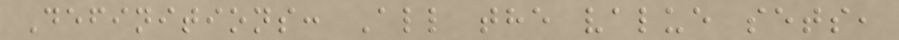Definitions: All the value sets,
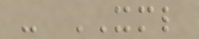- XML
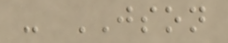- JSON
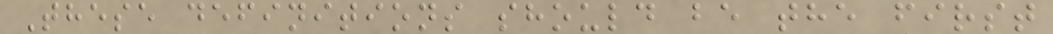These definitions should be the first
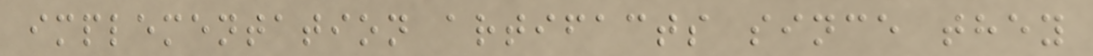implementation artifacts since they
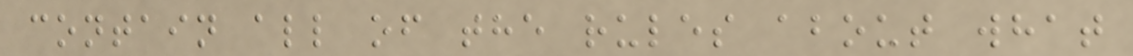contain all of the rules about what
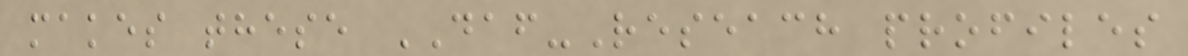makes these DAF-Reseach profiles
